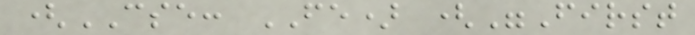(CSE: FE) ("First
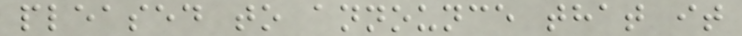pleased to announce that it
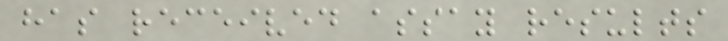has received assay results
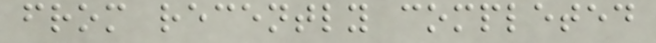from recently completed
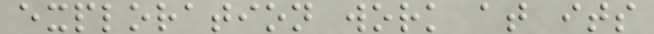exploration work at its
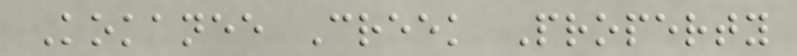Kokanee Creek Property
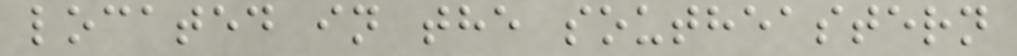located in the southeastern
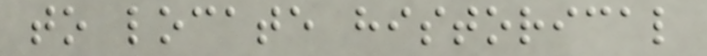to locate historical
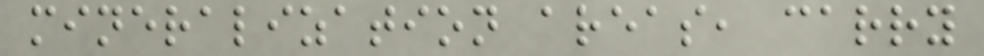mineralization areas, carry
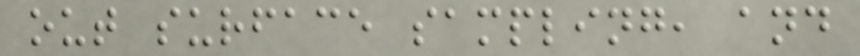out surface sampling, and
